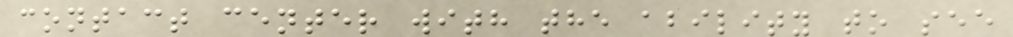contact center with the ability to see
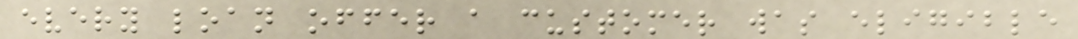every loan offer a customer was eligible
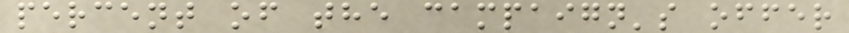percent of the campaign's offer
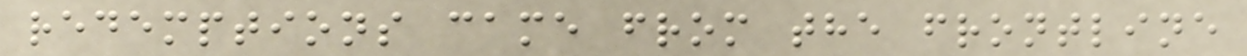redemptions came from the frontline
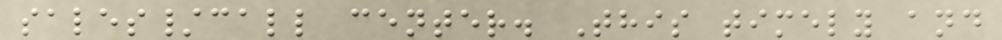sales/call center. This timely and
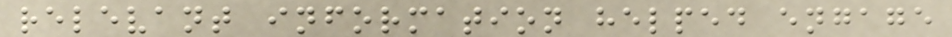relevant information helped engage
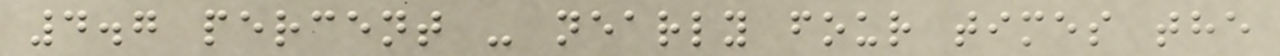4.7 percent - nearly four times the
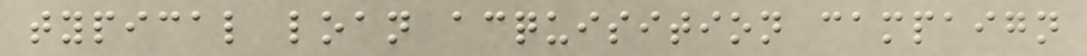typical loan acquisition campaign
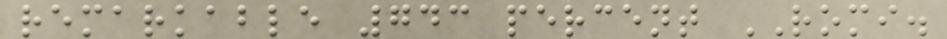remarkable 743 percent ROMI.
